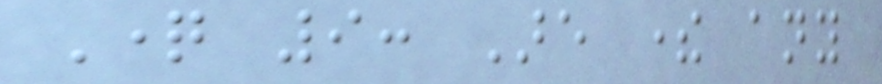Question 9: Are there any
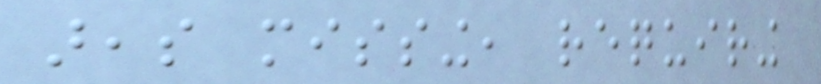areas missing, requiring
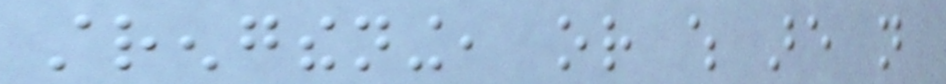strengthening, or which are not
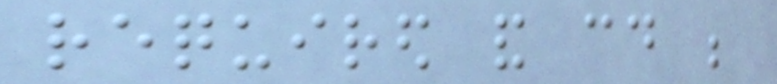required and could be
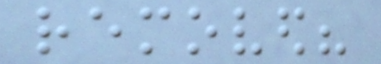removed?
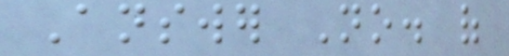Answer No. of
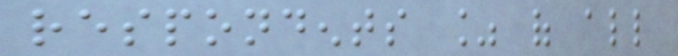respondents % of all
